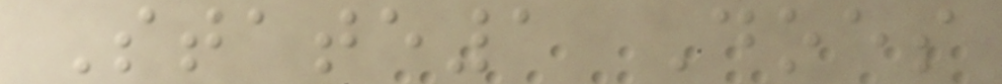State1 Does
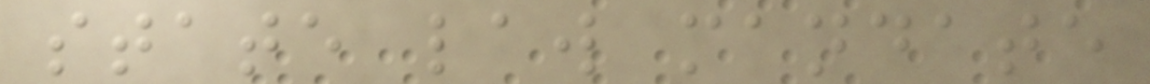state law mandate
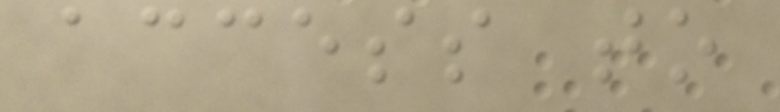access to
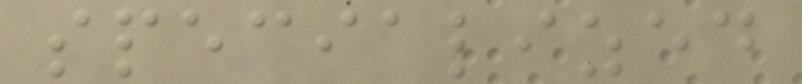specialized
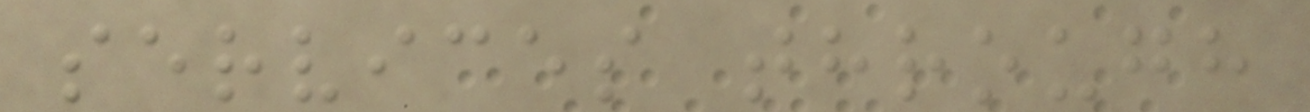services through
